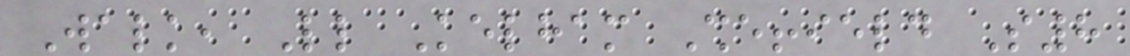Walk, Little Kelham Sheffield S8
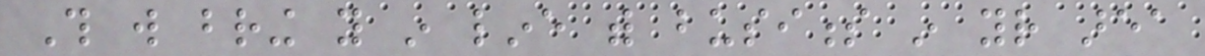This will bring you in line with business in your area
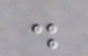.
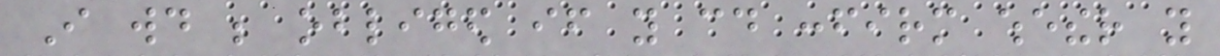I would be obliged if you could confirm whether you
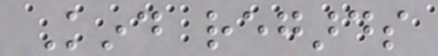Kind regards
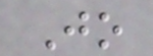Jo
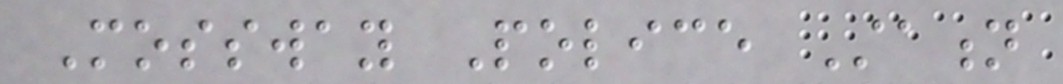Mossway Police Station
